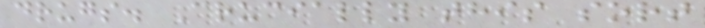drugs. Crucially this sort
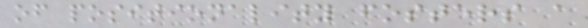of positionality fosters a
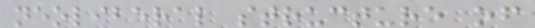neoliberal structure of
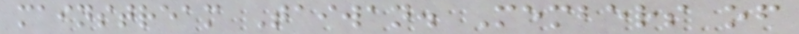mainstream Taiwan. Members of
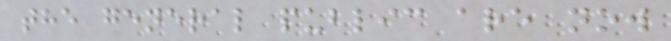the general public are now
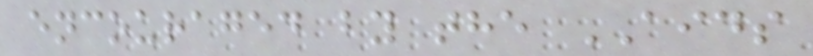encouraged by the AIDS
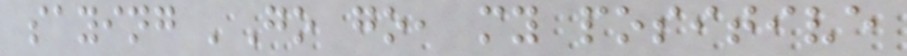saying 'Go go, my positive
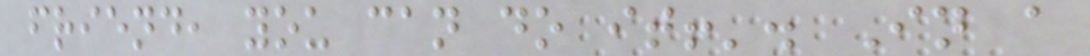friend, you can do it!'. In a
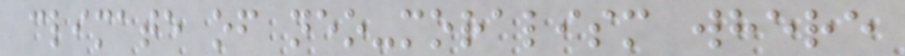climate of neo-moralism where
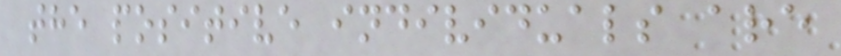the positive individuals are
